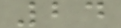24
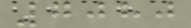7080
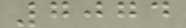7074
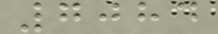7084
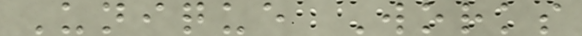Unique Works
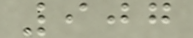907
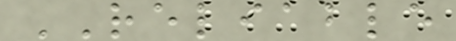RELIABLE
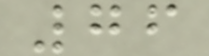76
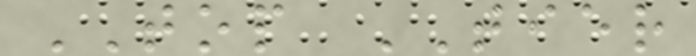TOP TIER
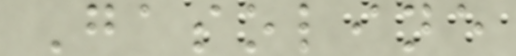Gasoline
